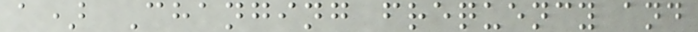a) Changing frequency and
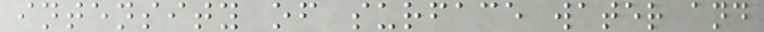intensity of surface water and
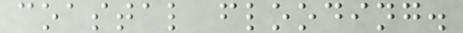coastal flooding.
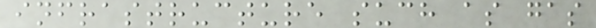infrastructure such as gas
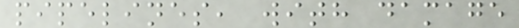pipelines, with damage
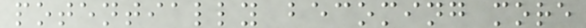potentially becoming more
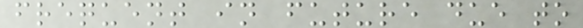frequent in future due to
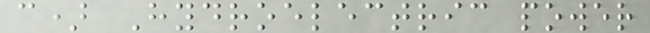c) Hydroelectric power
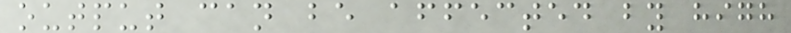output can be affected by high
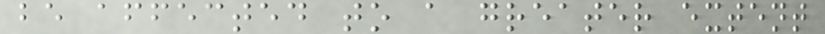be affected to a greater extent
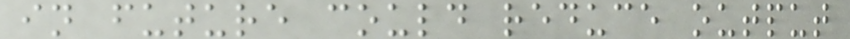in future could reduce output
